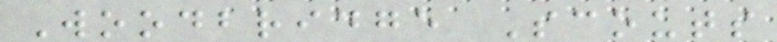Woodbridge Scouts
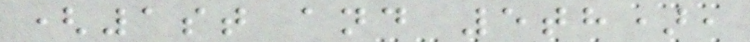(1st and 5th),
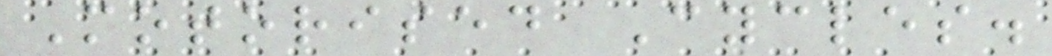Motorised Cycles.
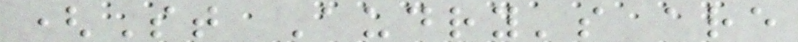(St Audry's are
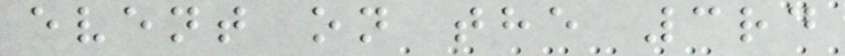event on the 3rd
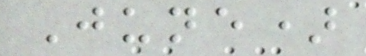June)
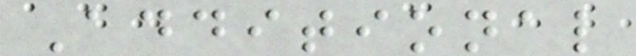Additional
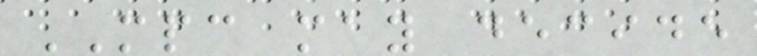MPC may decide
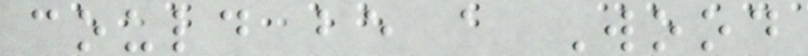could be a Wood
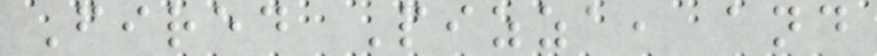Fired Pizza, and
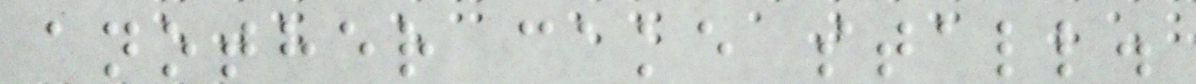another cake stall.
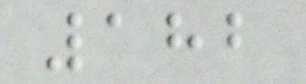182
